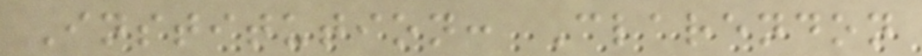Institution: Clarendon
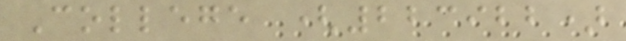College (223922)
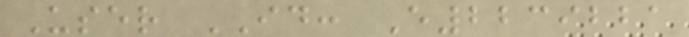User ID: E2239221
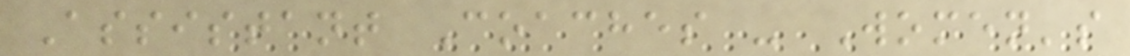Assistant Coaches - Women's
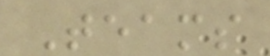Teams
